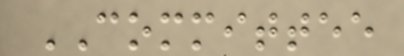COMMITTEE
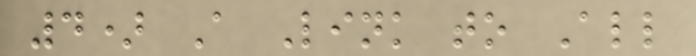4) A Link to All
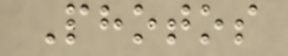Photos
